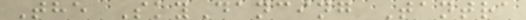The SkyDancing Tantra
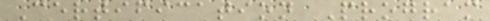Certification Program
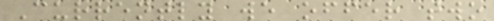Currently we offer two
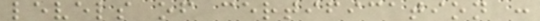levels of certification :
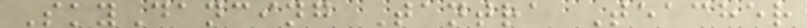SkyDancing Tantra Teacher
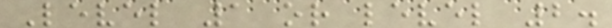Level 1 or level 2.
